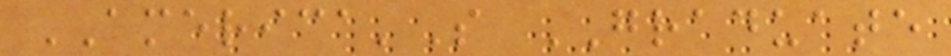AMERICA'S GRADUATE
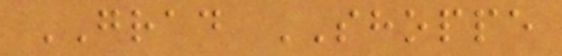GRAD SHOPPE
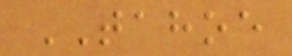TAHOE
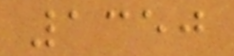1350
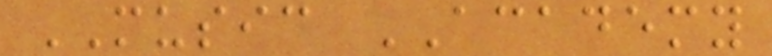MUSIC ACADEMY
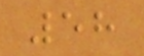58
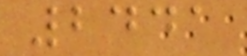2441
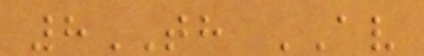8TH AV
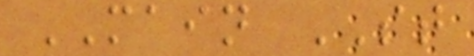MAIN ST
